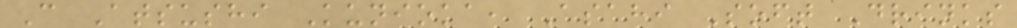C Atsushi Kunioka, Asahi Soft Drinks
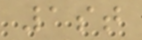1st
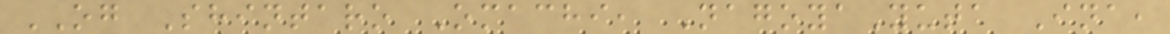OG Shintaro Omachi, NagoyaYuta Ina,
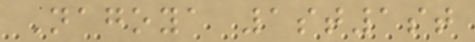Nagoya 1st1st
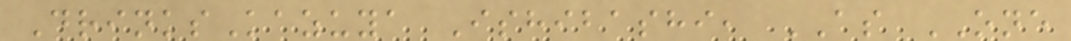DrinksKazuya Ishibashi, AS ONE
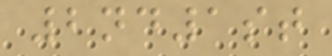2nd1st
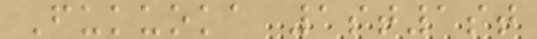Fukuoka 1st1st
